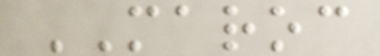MAROC
